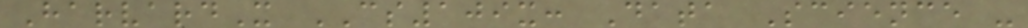HarvardX CS109x: Data Science -
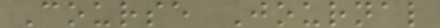Course Journal
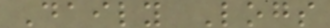Daily Logs
